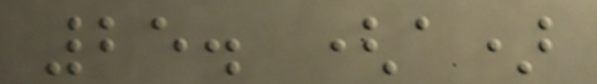25. (a)
